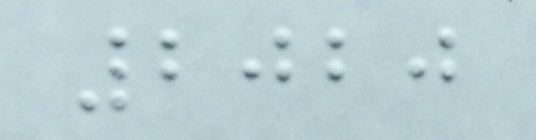2020
